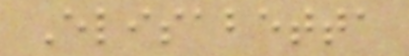Elisabetta
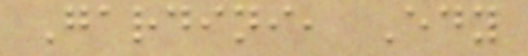Gardini, Edy
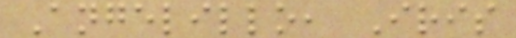Angelillo, Iris
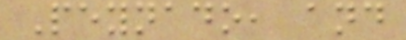Peynado, and
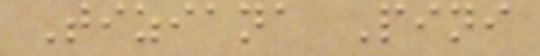Tiziana Pini
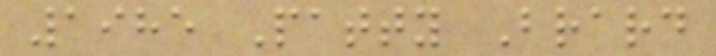1985 Patty Brard
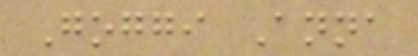Goggi Anna
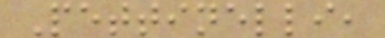Pettinelli,
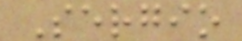Sergio
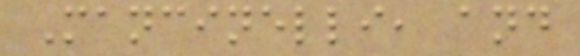Mancinelli, and
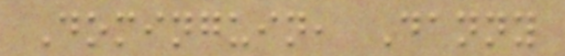Dominguin, Danny
